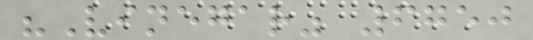"Vinegar" 6750
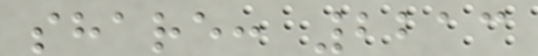share: 2213
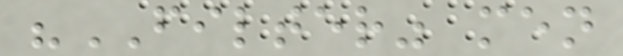"FILTER" men
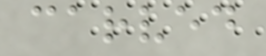carved
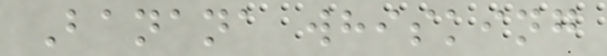Banana whisking
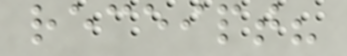receipt?
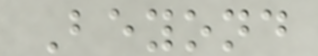Beyond
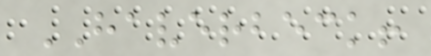HAVERBECK!
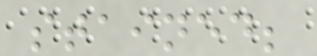stained;
